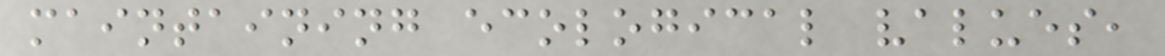maintaining ecological values,
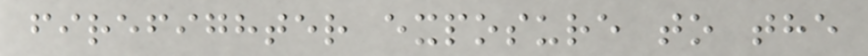firefighter exposure to the
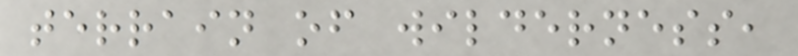terrain of wilderness,
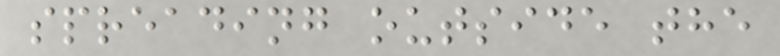spreading outside the
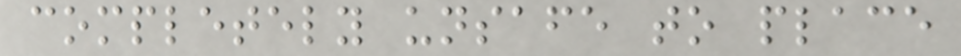completely unsafe to place
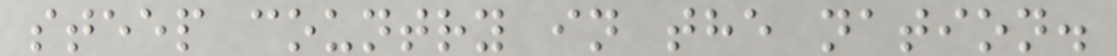steep country in the nation.
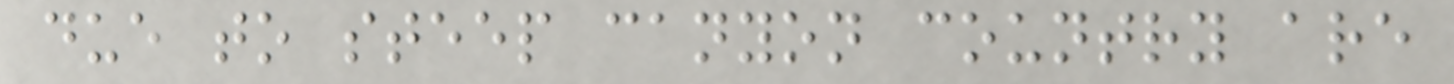due to steep canyon country are
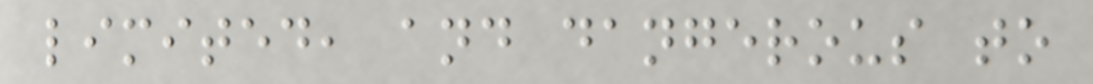limited, and dangerous to
